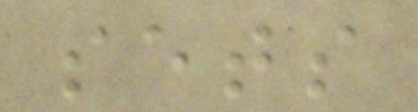sets
